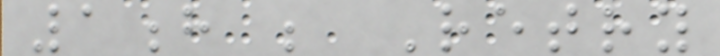1h ; Retry
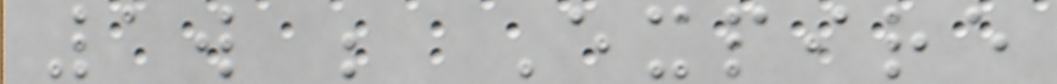1w ; Expire
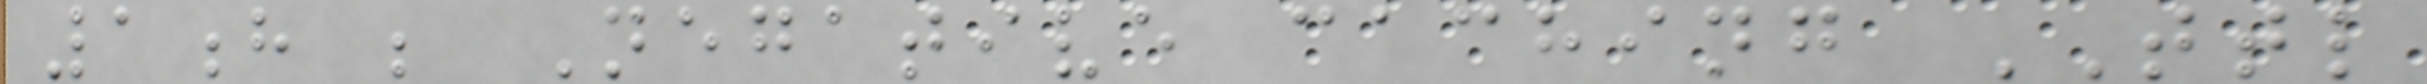1h ; Negative caching TTL
